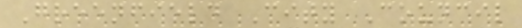Greenfield City Council
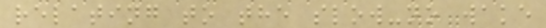relating to the slow-no wake
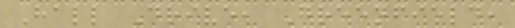Hall Drive, Greenfield,
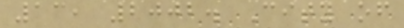13, 2002. City of
